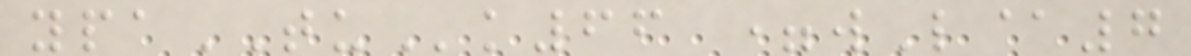ypaTUk66 =wL@7
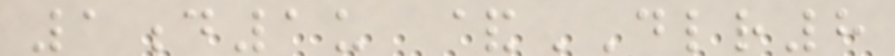1d1u &DLR8
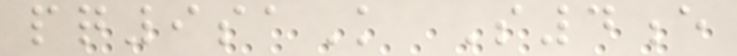pq9saK S4e
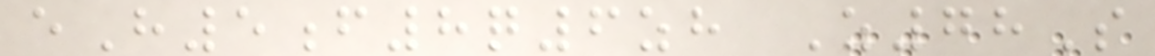eH5f8q6zh Z78S
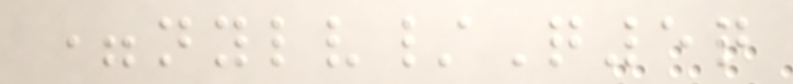=nylv/Q5q
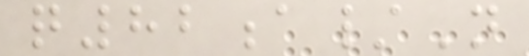q82a/N
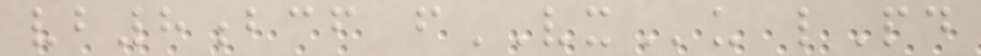vb8bcf fVXu lPd
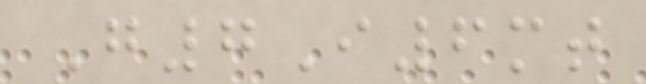G7I6mt
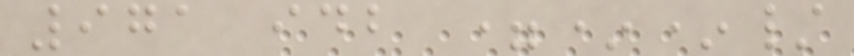971 idb =**/
